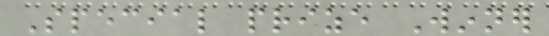Special prize Winner
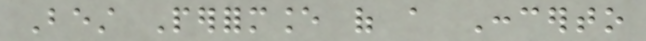Best Performance of a Concerto
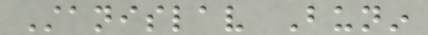Stanislav Bunin
